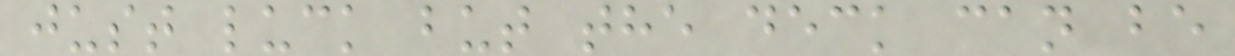just luck but the deck can be
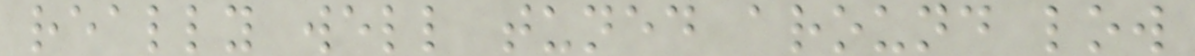really well tuned around low
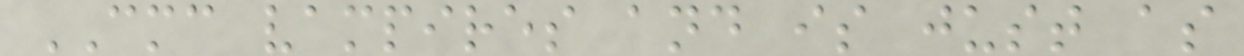CMC vampires and is just as
